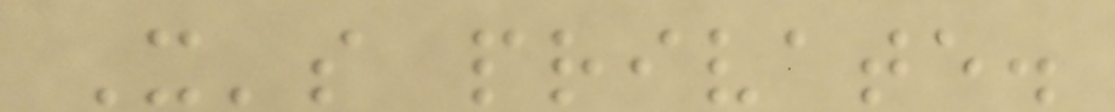It's private.
